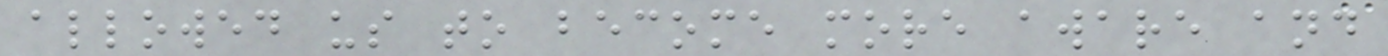allowed us to become more aware and
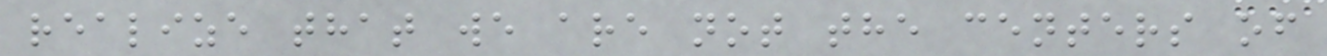realize that we are not the centers of
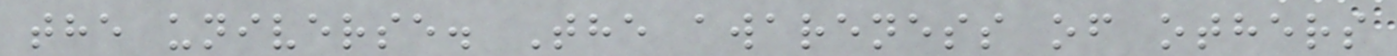the universe. The awareness of others
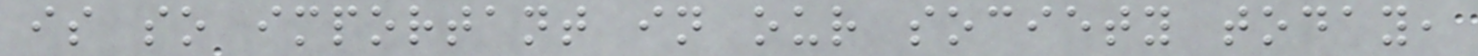is so important in our society today,
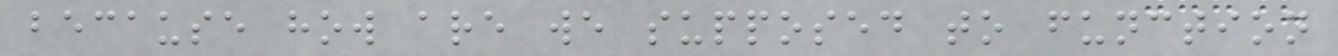because how are we supposed to function
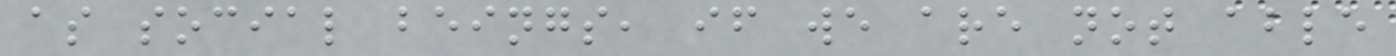as social beings, if we are not able
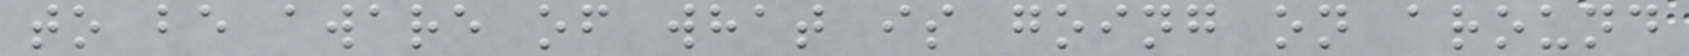to be aware of what is going on around
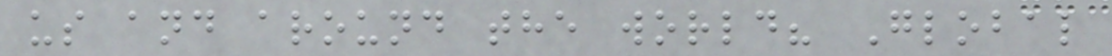us and around the world? Global
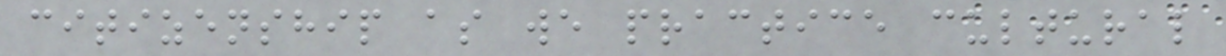citizenship as we practice cultural
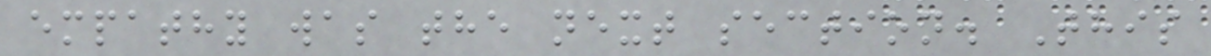empathy was the next section. This
